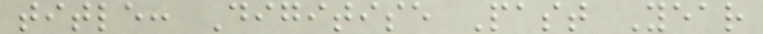title: Digitise Past Year
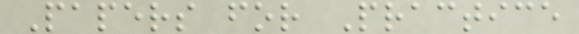Papers for Practice
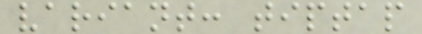variant: tiptap
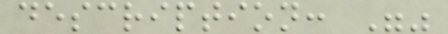description: ""
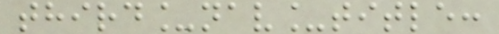third_nav_title:
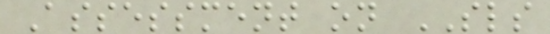Assessment on SLS
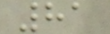81
